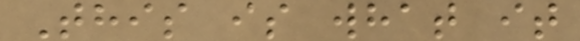This is what it
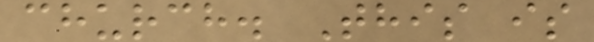church. This is
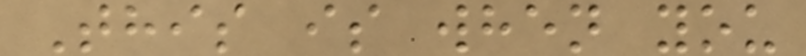This is when you
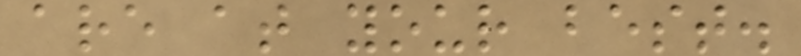are at your best.
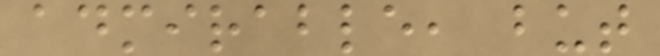admirable, but
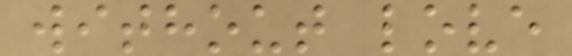without love
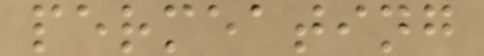permeating
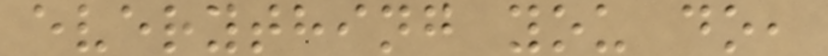everything you do,
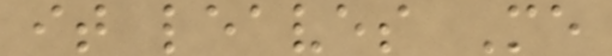it leaves Me
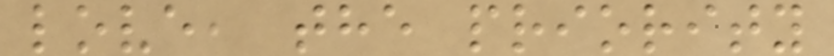love, the priority
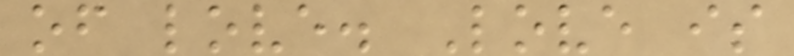of love. Love is
